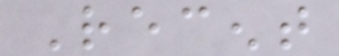Recent
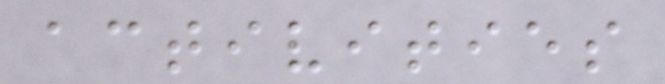activities
